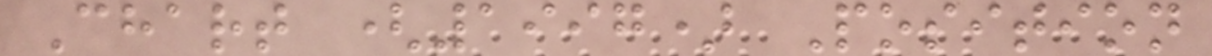Chart (1997) Position
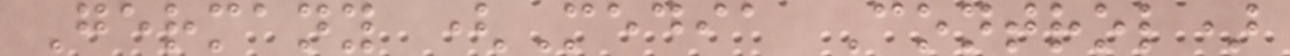Germany (Media Control)
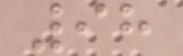98
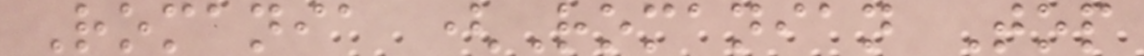Romania (Romanian Top
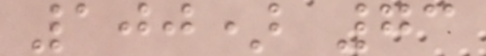100) 73
